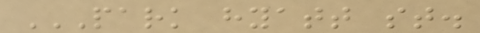PARK HYATT ST.
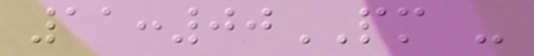11:00PM -
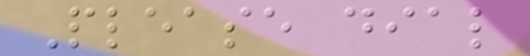Please dial
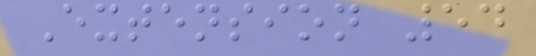Extension 54
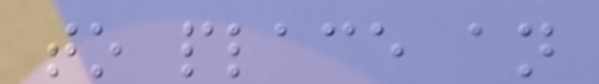to place an
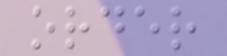order
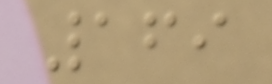169
